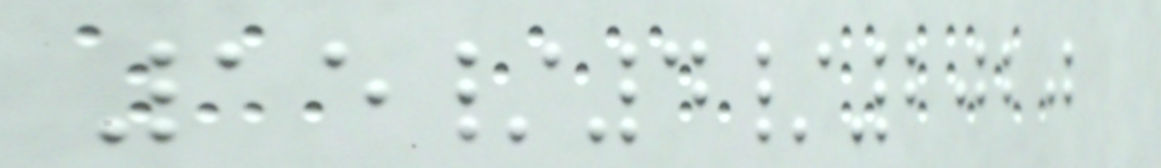15/4/2020
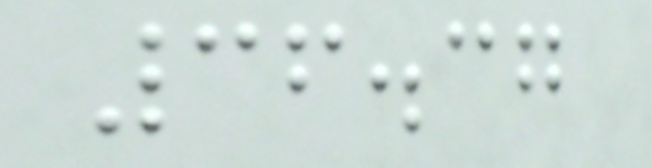36.37
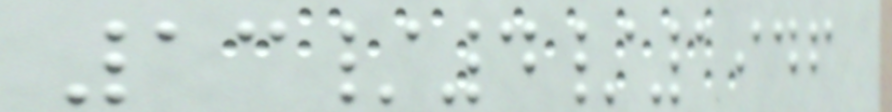13/4/1946
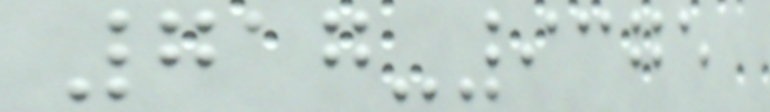717-9375
